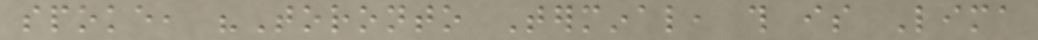spoke, "Toronto Terminal, this is Lima
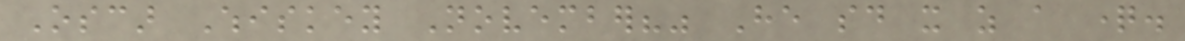Oscar Whiskey November?" He said it as a question.
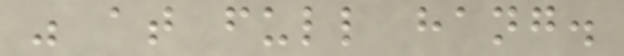was at full hang.
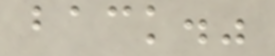back."
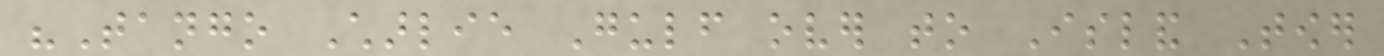"Tango Charlie Gulf over to Island Tower
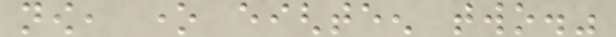now, one eighteen two."
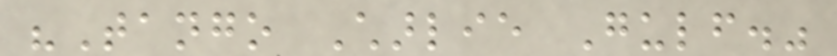"Tango Charlie Gulf."
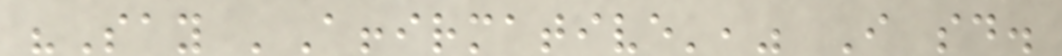"Say 'Affirmative'," I said.
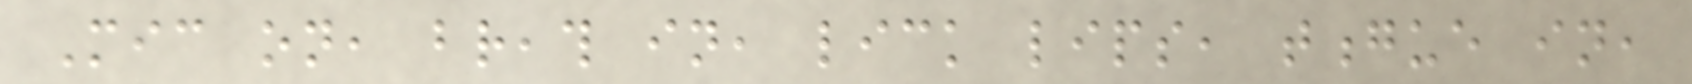Mic on, breath in, lick lips, tongue in,
